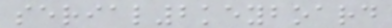serial2keyboard
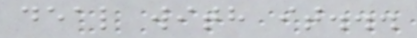deal with it...
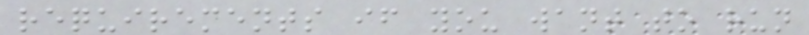requirements if you want to run
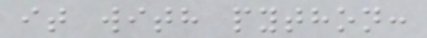it with python:
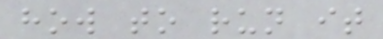how to run it
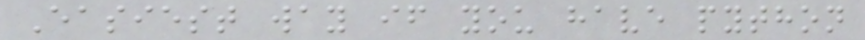Easiest way if you have python
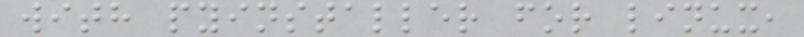with pyinstaller for linux,
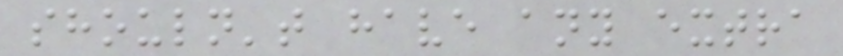shouln't have any extra
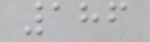186
